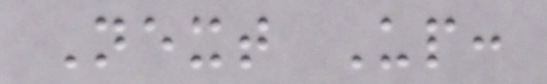Next Up:
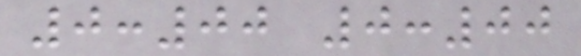0:00 0:00
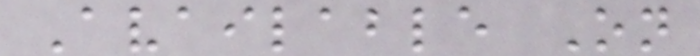Available On
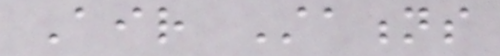Air Stations
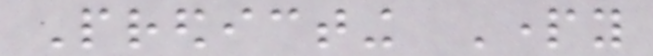Predicting Party
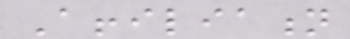Affiliation
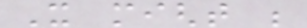It might be
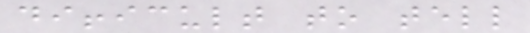difficult to tell
